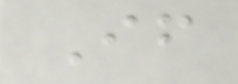If
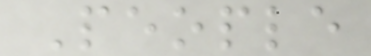People
